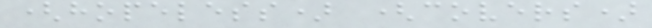(hopeless) (covers)
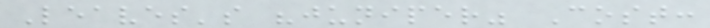Leaves's "juniper" Cost:
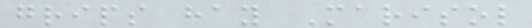grips hay Marisol
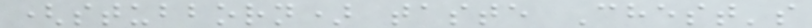(stubborn) taste Chest's
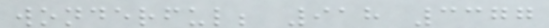wonderful; 918 3377
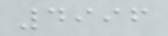4996
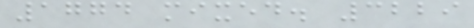1774 mixed. 3229
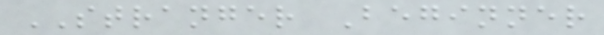STRANGER Beginner
